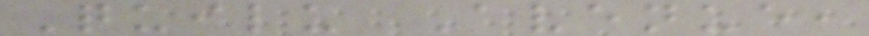Quilu Avenue,
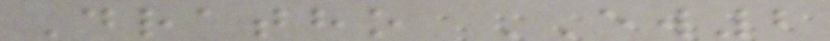Dratho EW2
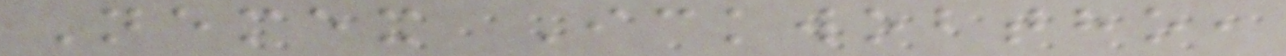Nemex Ickwobtho,
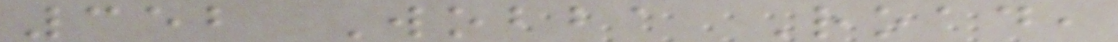352 Wobba Road,
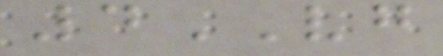4VG
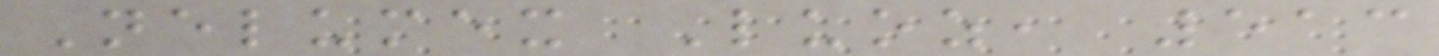Nelumex Luoz, 513
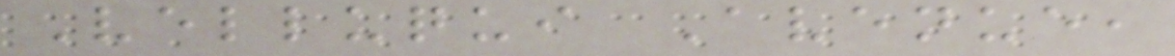Velluqui Avenue,
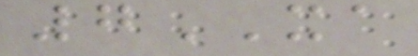7XA
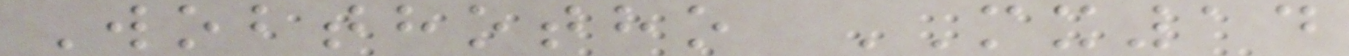Wobthotho MX14
